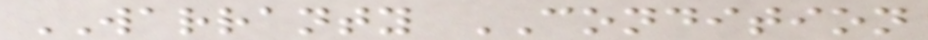WARRANTY CONDITION
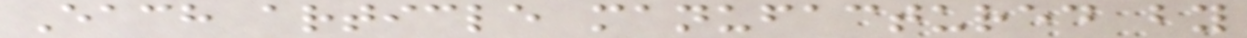Each article manufactured by
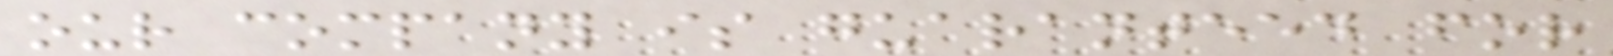our company is guaranteed for
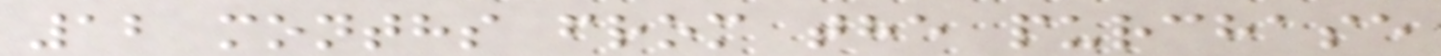12 months from the purchase
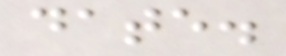date.
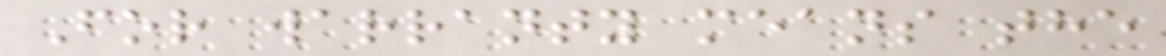For warranty means the
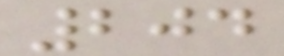204
